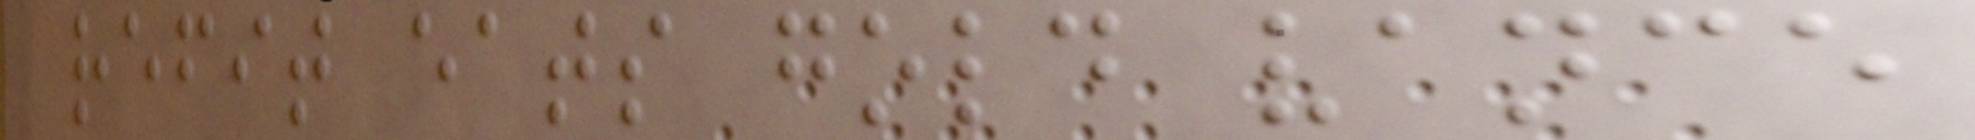refit eats gold vance
